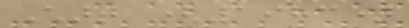Chart (1983)
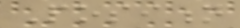Position
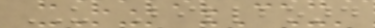US Billboard
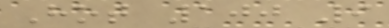Hot 100 9
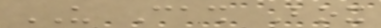US Cash Box
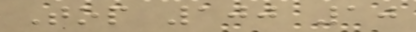Top 100 10
